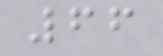66
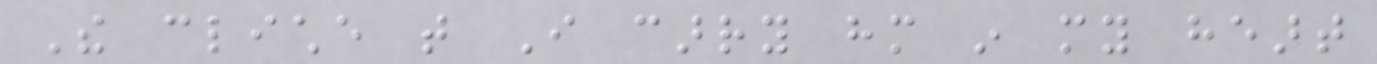The cliche that I carry him in my heart
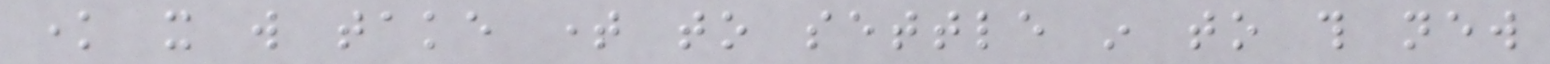know it will take time to settle in to this new
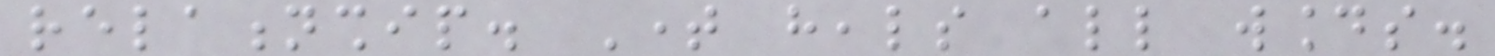relationship. Time heals all wounds.
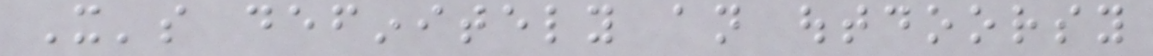It's definitely an outdoorsy
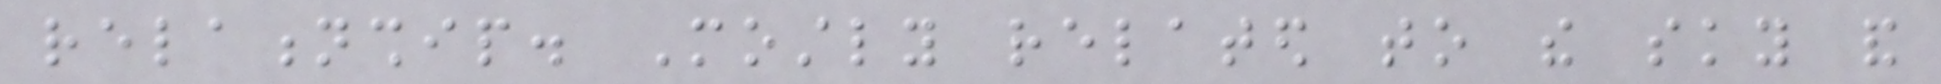relationship. Mostly related to the sky and
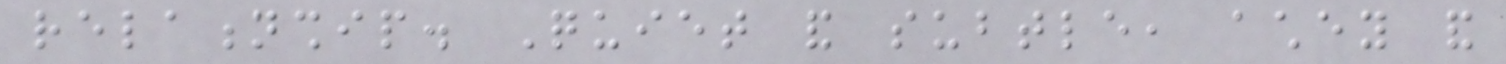relationship. Quiet and subtle, achey and
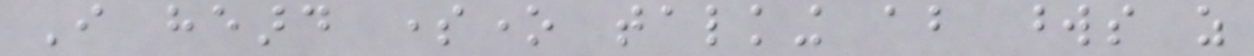I heard someone talking about words as
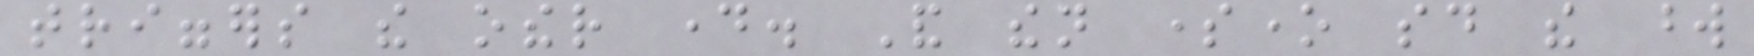triggers the other day. And then someone said the word
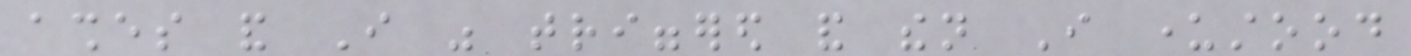ashes and I was triggered and then I understood
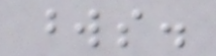words.
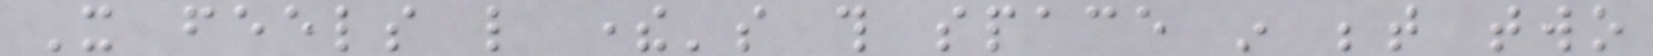It feels like there's this space in between two
